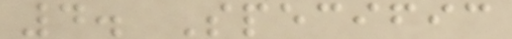4. Specific
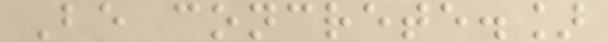Be concrete.]
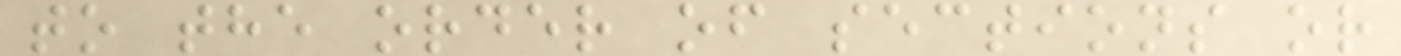to the order of sections or
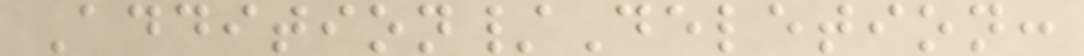Addition/Deletion:
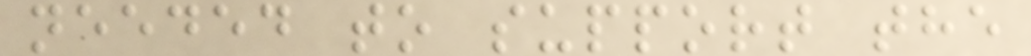needed to support the
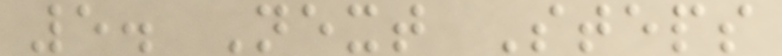5. Next Steps
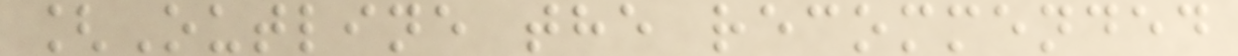[Outline the recommended
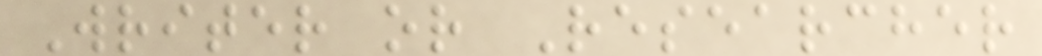Writer or Researcher
